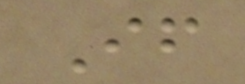If
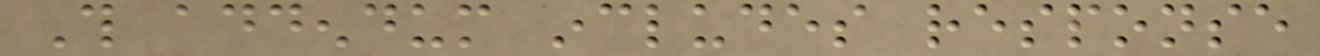This addendum includes response
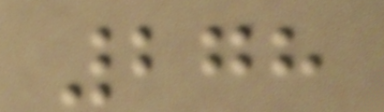278
